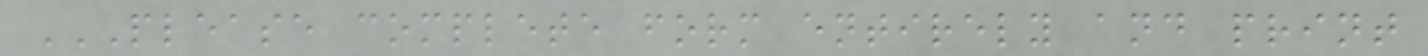PLEASE COMPLETE FORM ENTIRELY AND PRINT
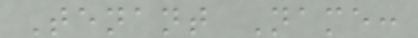Tenant Name:
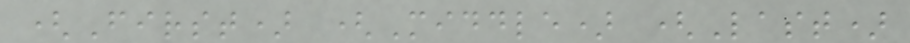(First) (Middle) (Last)
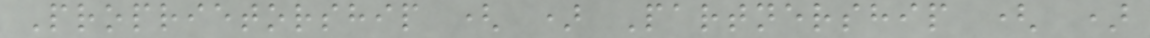Proprietorship ( ) Partnership ( )
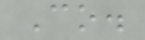Co.
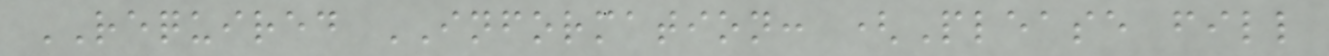REQUIRED INFORMATION: (Please fill
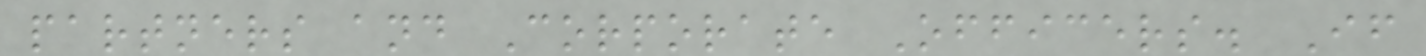partners and Corporate Officers. If
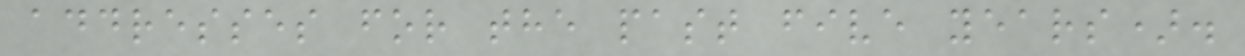addresses for the past five years).
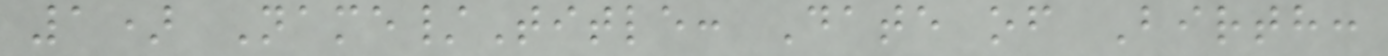1) Name/Title: Date of Birth:
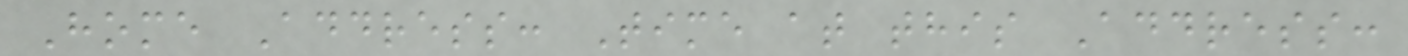Home Address: Time at this Address:
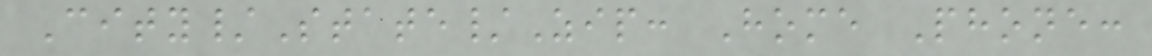City/State/Zip: Home Phone:
